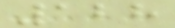128
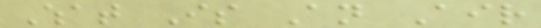What Is An Air
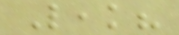Leak?
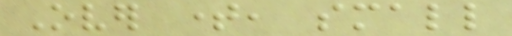Over time, small
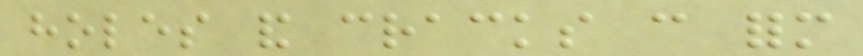holes and cracks can form
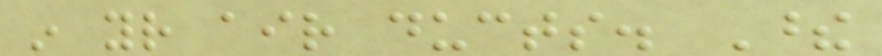in your air ducts. These
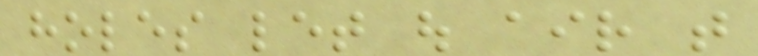holes let out air that
